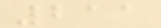211
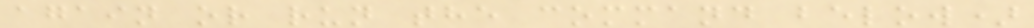again or run the command below)
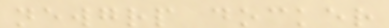newgrp docker
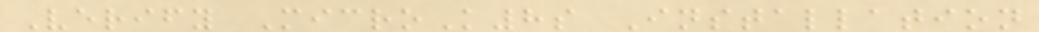Verify MicroK8s Installation
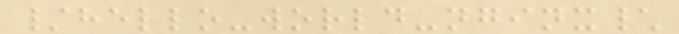/hello-world-nginx\
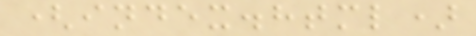(index.html)
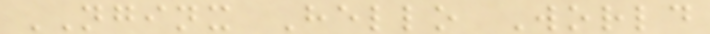NGINX Hello World
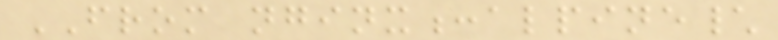FROM nginx:alpine\
